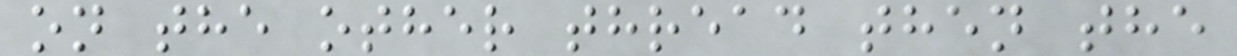on the other thread then the
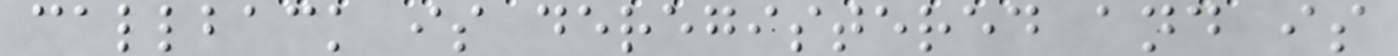callback is deregistered and is
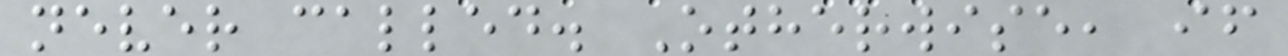never called. Otherwise, if
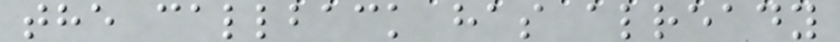the callback has already
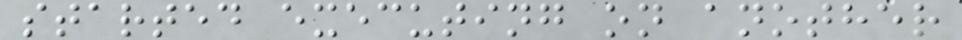started executing on another
